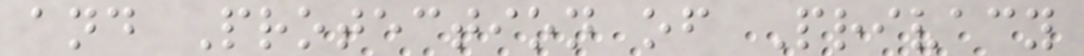and Protection of Privacy
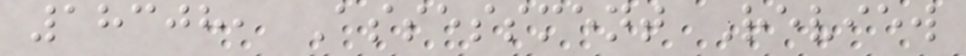18308, Assessment Review
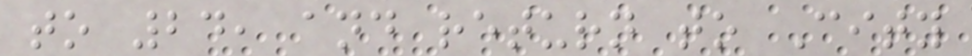to 24, and return to City
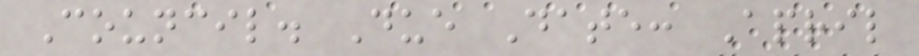Council. Due Date: April
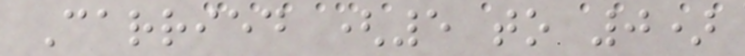Carried (5 to 0)
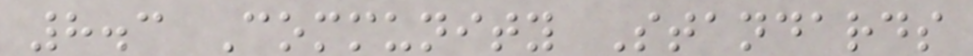8.3 Community Standards
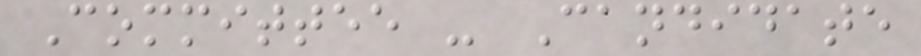Committee - Candidate
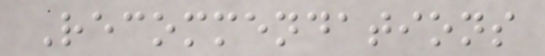Recommendations
